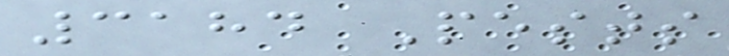3184 Pests
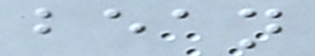bean
